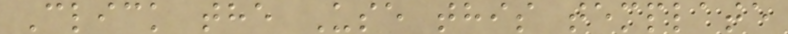Click the Use this template
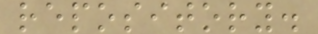repository.
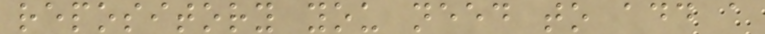repository you need to add a
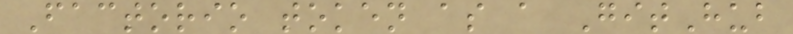Factorio token as a GitHub
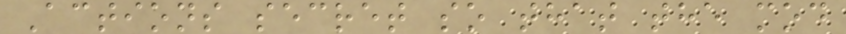Actions secret so that the mod
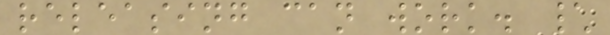releasing can work. \
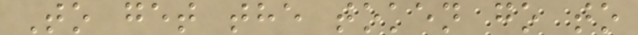To get the token go to
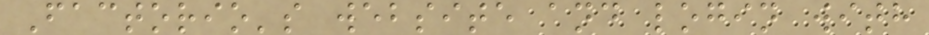Factorio's website and login with
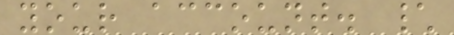your account. \
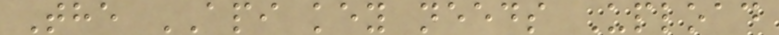The API key needs Upload
